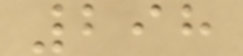298
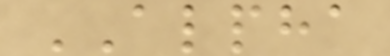ALPHA
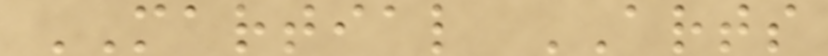MARTIAL ARTS
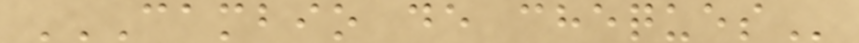CAMBIO DE CHEQUES
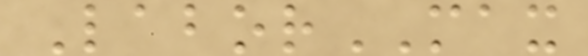LaborMAX
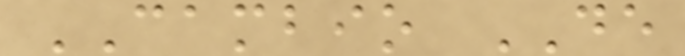CAMBIO DE
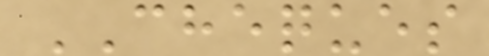CHEQUES
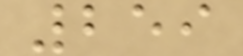259
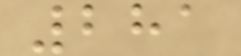281
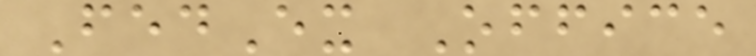FedEx Office
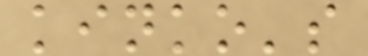kinko's
